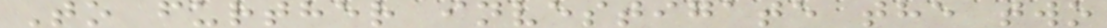To further investigate the two
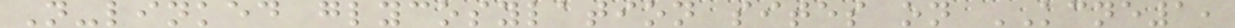N-linked glycosylation sites on KCNE1,
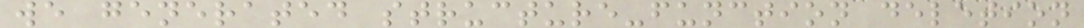we generated structure-function deletion
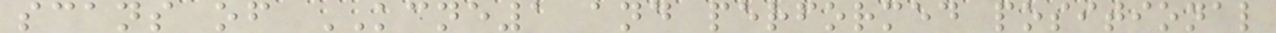scans of KCNE1 and performed positional
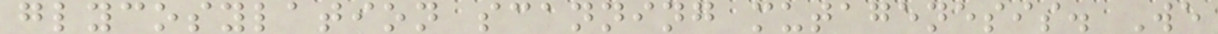glycosylation scanning mutagenesis. We
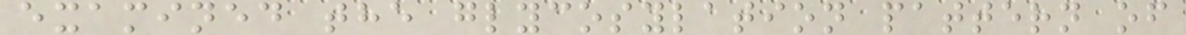examined the glycosylation pattern of
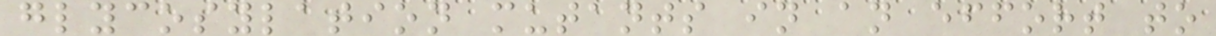glycosylation mutants in an effort to
